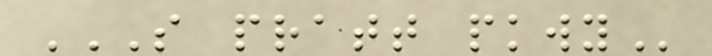S PRATT PKWY
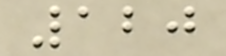120
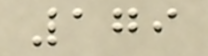179
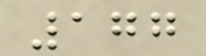177
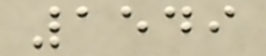1549
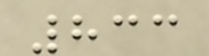833
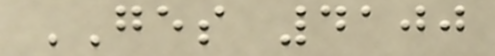GES 4100
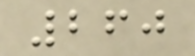260
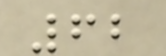62
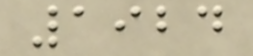1924
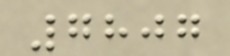7807
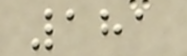181
